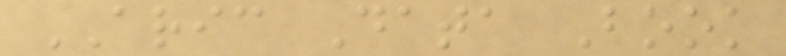ARIC Data Book
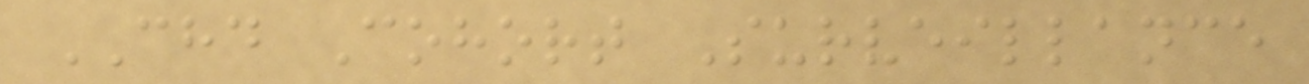CHD Cohort Surveillance
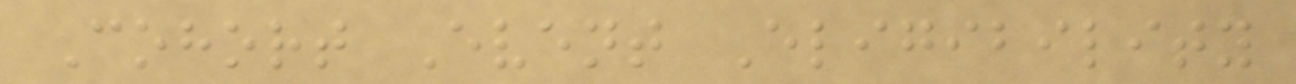Cohort Event Eligibility
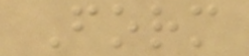Form
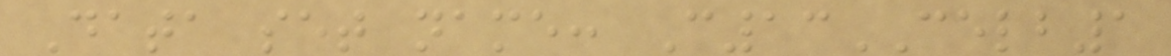Data set name: C13CELB1
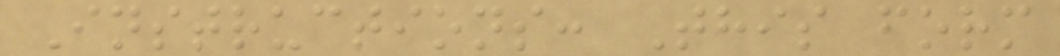Instructions: This form
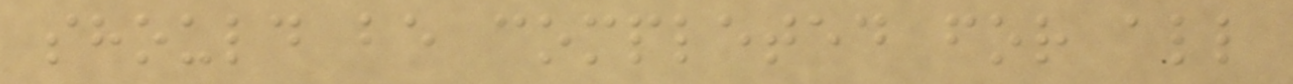should be completed for all
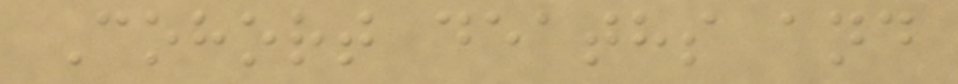Cohort deaths and
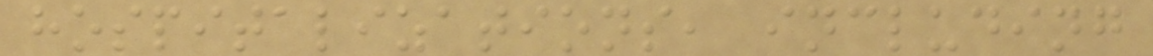hospitalizations, including
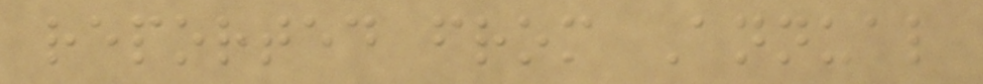reported from Annual
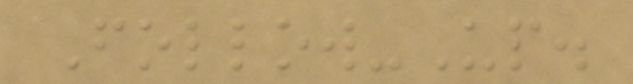Follow-Up.
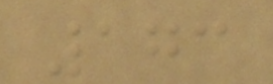173
